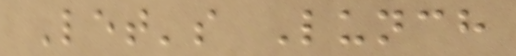Let's Lunch
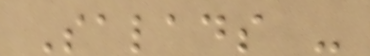Salads -
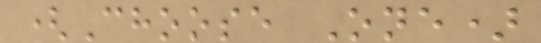(Choose One)
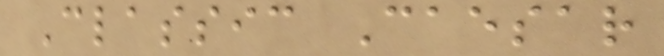Classic Caesar
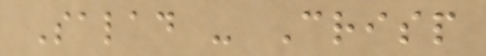Salad - Crisp
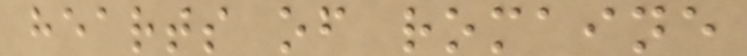hearts of romaine
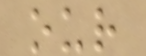our
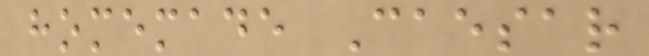homemade Caesar
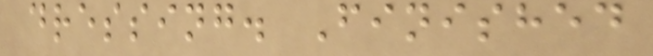dressing. Finished
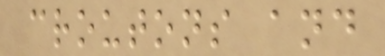croutons and
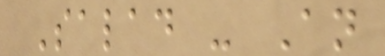Salad - An
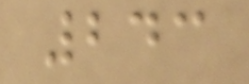243
